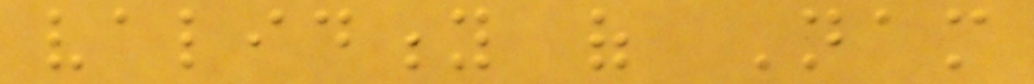validity of Nam
